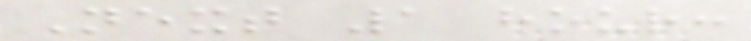Next 1 hour:
